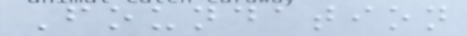Foundation
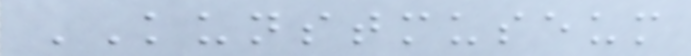KUNSTMUSEUM
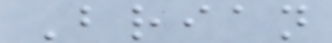Brian
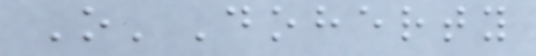O'Doherty
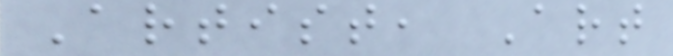Artist, Art
